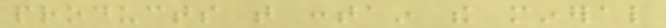products that contain the mineral
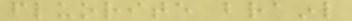fluorite brainl
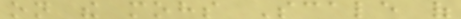on the mohs Scale of
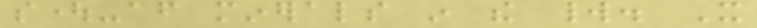sought-after minerals in the world. It
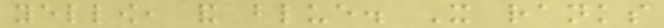yellow, and blue. It ranks
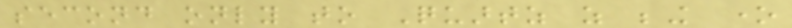second only to Quartz as being one
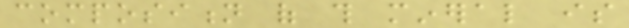composition of this mineral is
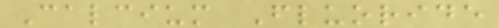Calcium Fluoride
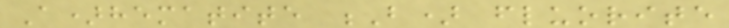A)hematite B) fluorite
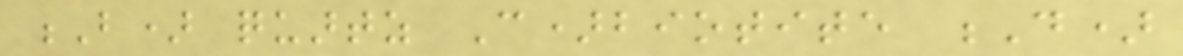B) quartz C)biotite D)
